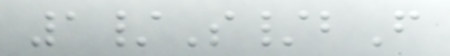1/S/bF
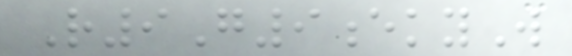R9G9ekyW
